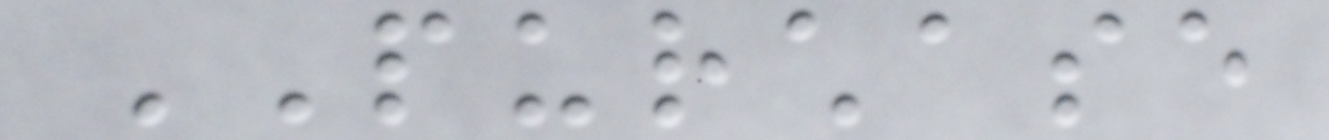PURCHASE
